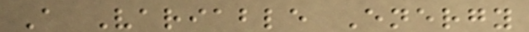A Variable Energy
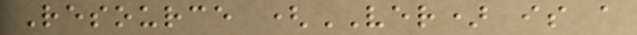Resource (VER) is a
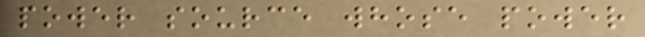power source whose power
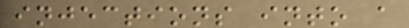injections into a
